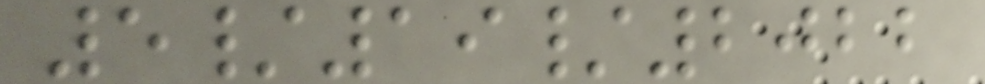5/19/2022
